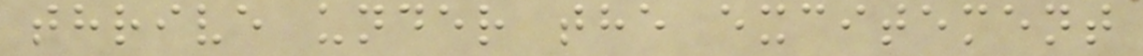thrive under the excitement
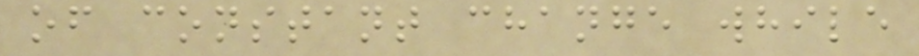of constant change while
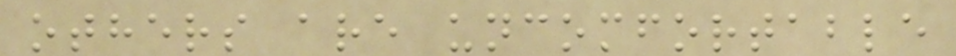others are uncomfortable
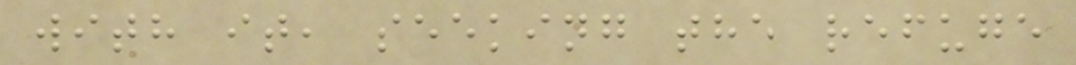with it, seeking the refuge
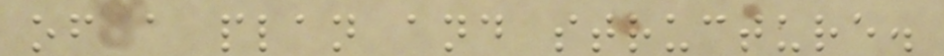of a plan and structure.
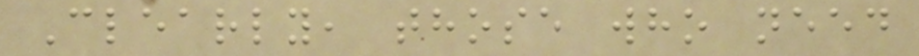Clearly, those who need
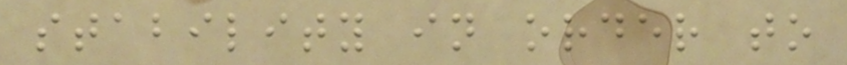stability in order to
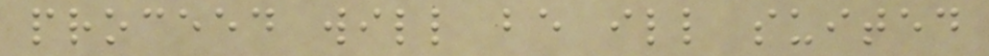proceed will be ill suited
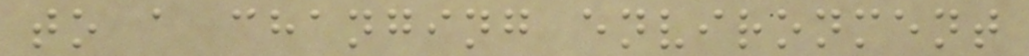to a changing environment
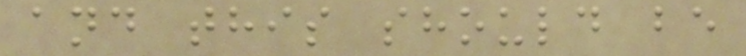and this should be
